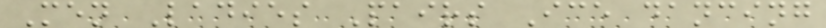Men Ladies Pairs Ice dancing
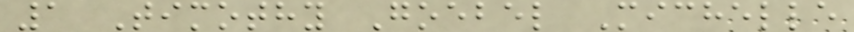1 Timothy Goebel Michelle
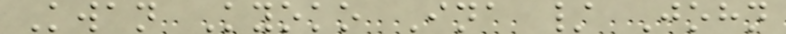Kwan Kyoko Ina / John
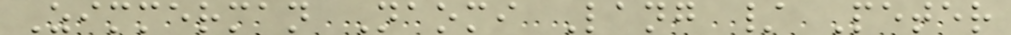Zimmerman Naomi Lang / Peter
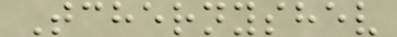Tchernyshev
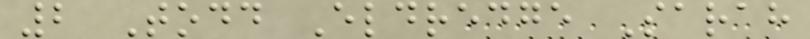2 Todd Eldredge Sarah
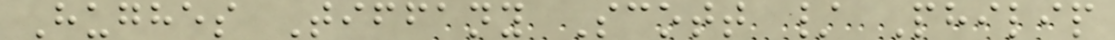Hughes Tiffany Scott / Philip
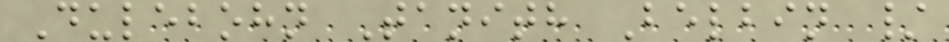Dulebohn Tanith Belbin /
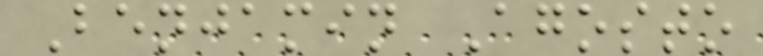Benjamin Agosto
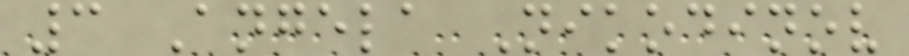3 Angela Nikodinov
